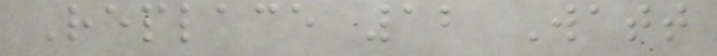Replace 12 Watt
